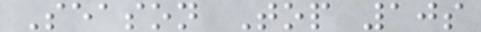Season Top 10s
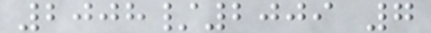2008/2009 7
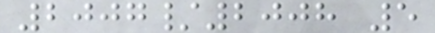2007/2008 5
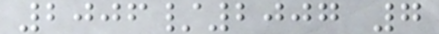2006/2007 7
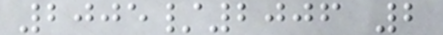2005/2006 2
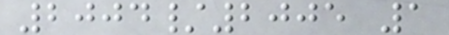2004/2005 1
